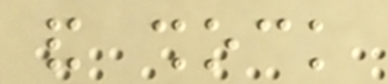and shock
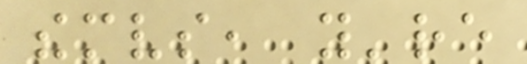themselves, you're
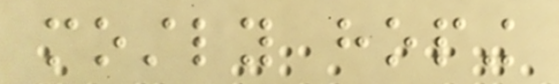mostly hoping
